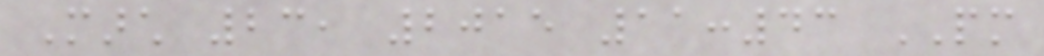March 23, 2015 11:43 PM
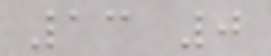13 0
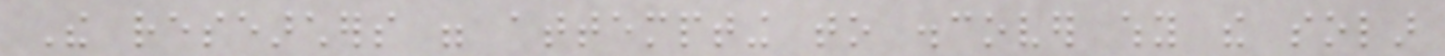The researchers were attempting to discover why the solar
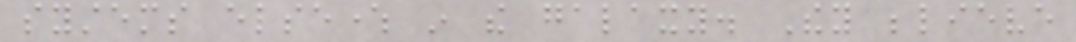systems elsewhere in the galaxy. They believe
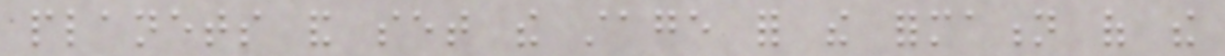planets and set the stage for the formation of the
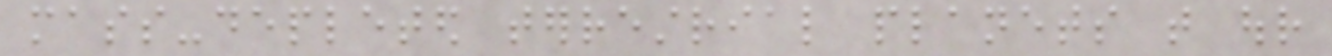mass-depleted terrestrial planets that our
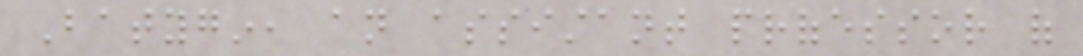Batygin, an assistant professor of
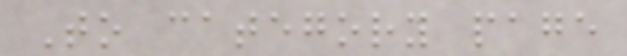To category page
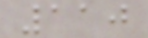110
